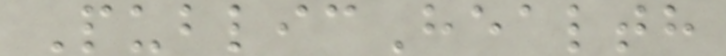PublicHealth
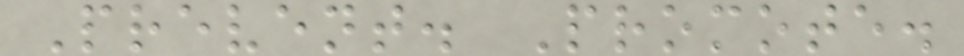Prevent. Promote.
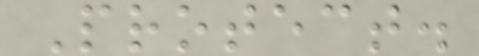Protect.
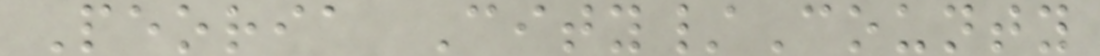Peoria City/County
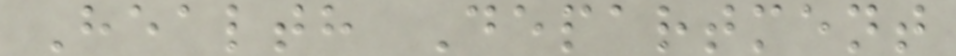Health Department
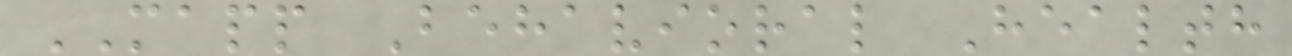MAPP Behavioral Health
